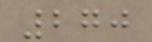270
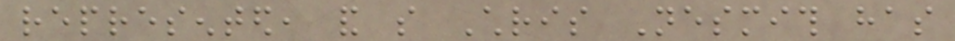represented, and so Chris Nesmith has
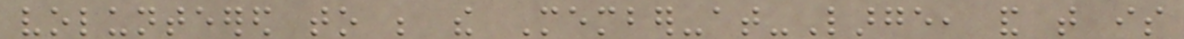volunteered to be the Member-at-Large, and that is
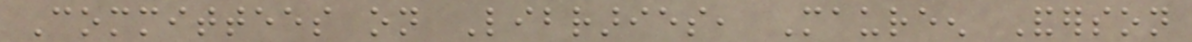Committees on Libraries, Maureen Anderson
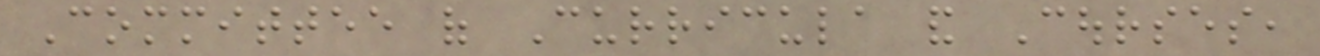Committee of Curricula and Courses,
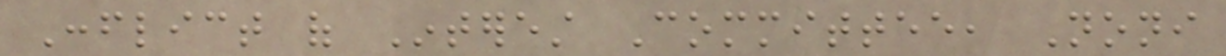Conflict of Interest Committee, Noni
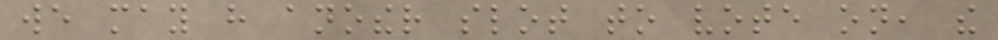we may have another slot to vote on, the
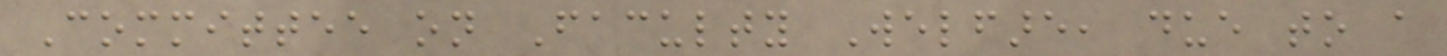Committee on Faculty Welfare, due to a
